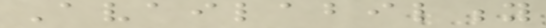Availability
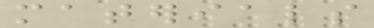materials
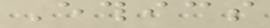Ethics
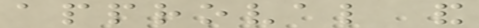approval and
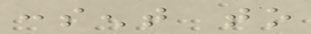consent to
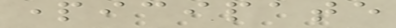participate
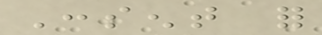Consent for
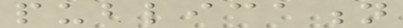publication
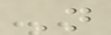Not
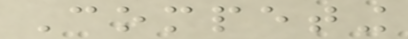Competing
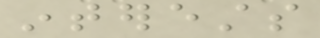interests
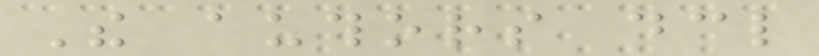The authors declare
